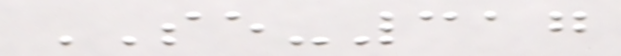SE-317
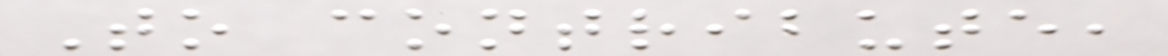To contribute,
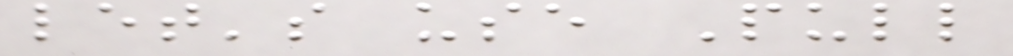let's use Pull
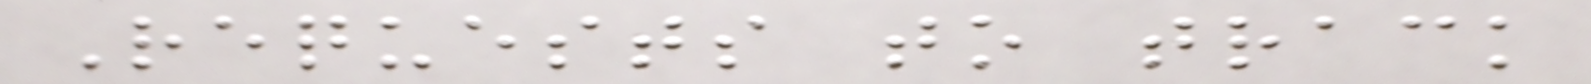Requests to track
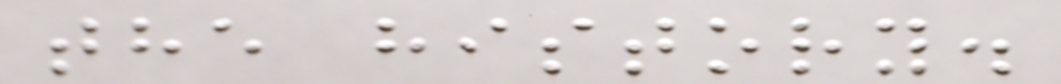the history.
